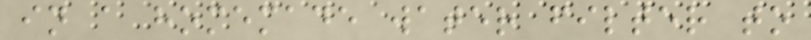in a homemade water filter to
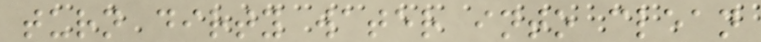turn dirty water into clean
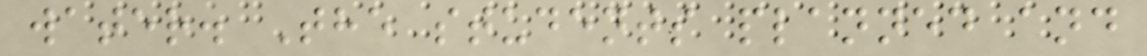water. The students planned and
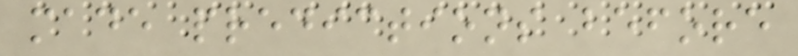made predictions before
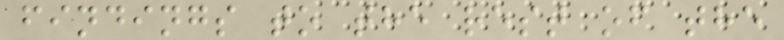findings to the rest of the
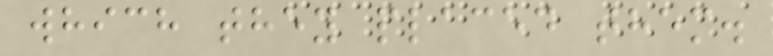which they placed them.
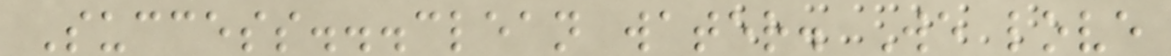Success...clean water. We love
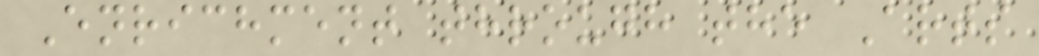Enrichment through the Arts
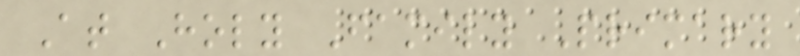At Holy Family Primary
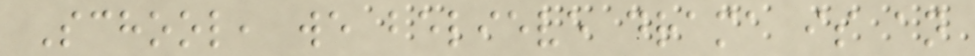School, we believe drama is an
